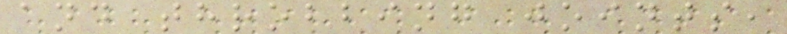and throbbing joints,
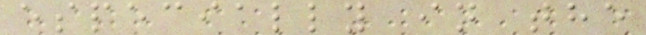especially in the
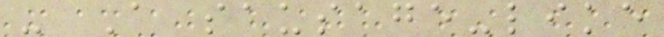- A sausage-like
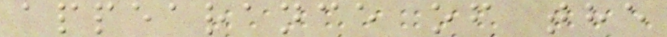appearance of the
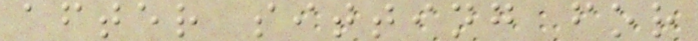after sitting for
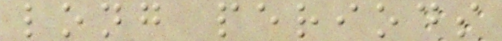long periods
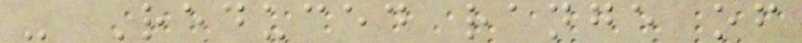- Reduced range of
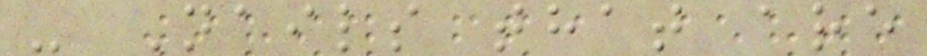- Nails that are
